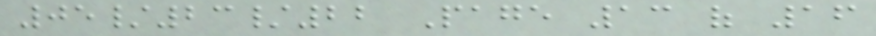05/23/22 Page 13 of 16
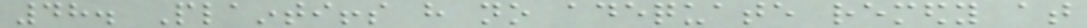48. Plaintiffs have no adequate remedy at
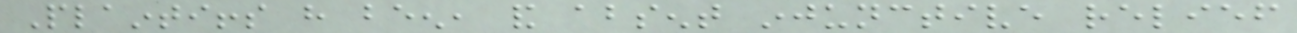Plaintiffs have been, and absent injunctive relief
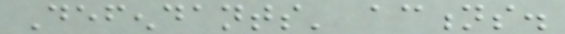Defendants' actions.
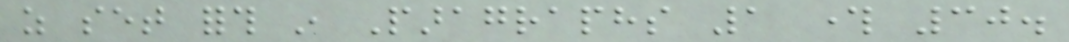as set forth in Paragraphs 1 through 30.
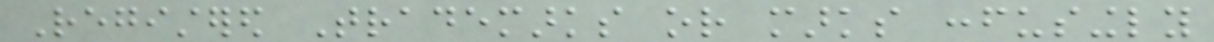Registered Trademarks or marks confusingly
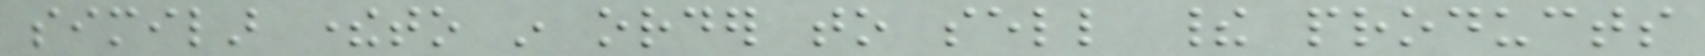similar thereto in order to sell their products
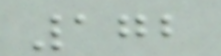172
